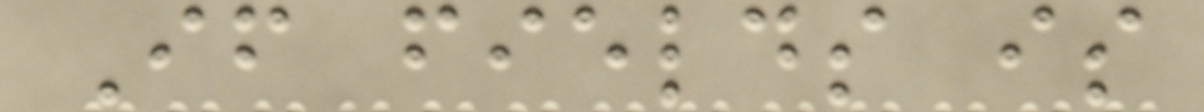If fields is
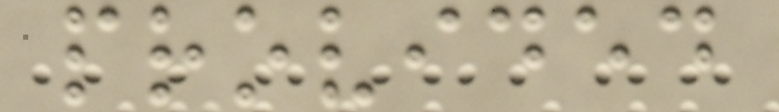provided
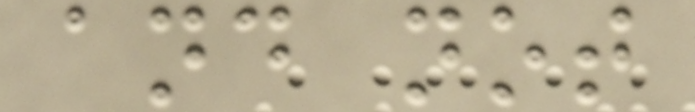and not
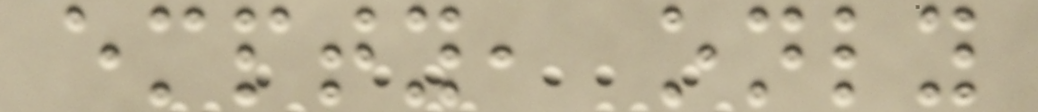empty, only
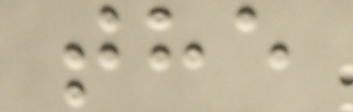the
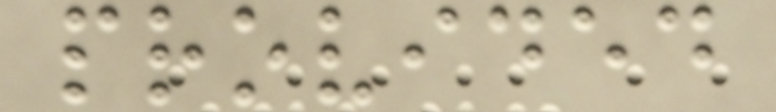provided
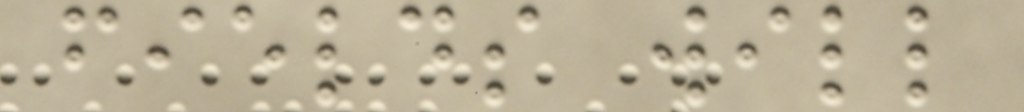fields will
